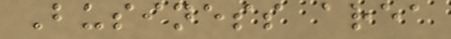Business area
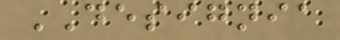DESIGNIA
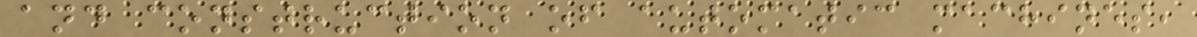and construction of automatic machines,
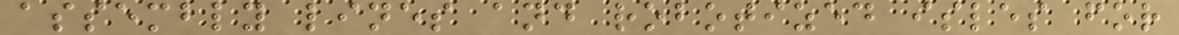assembly lines and robotized isles for
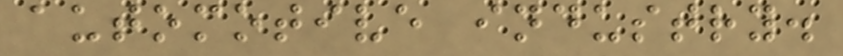automotive industry.
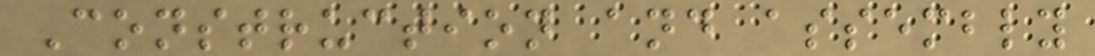Construction and assembly
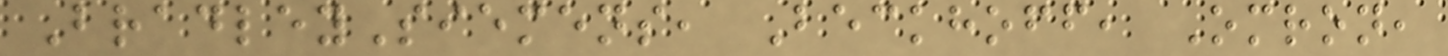BradleySiemens, Beckhoff, Omron,
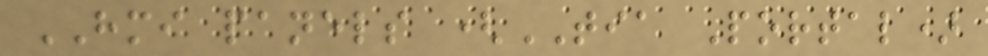HMI panels (TIA Portal)
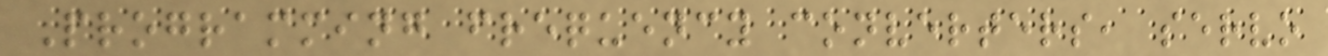Programming frequency converters, servo
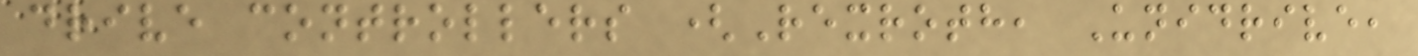drive controllers (Rexroth, Unidrive,
